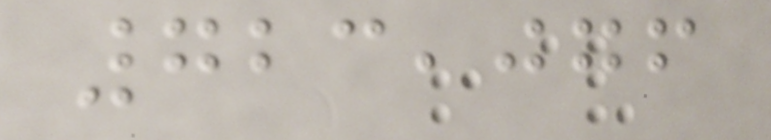723,076
